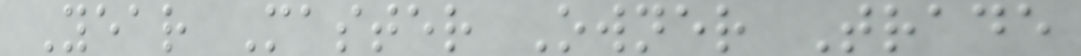Year Master Owner Trade
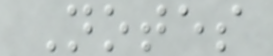Notes
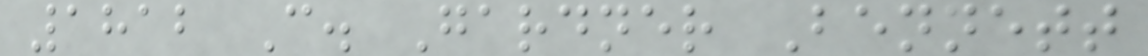1812 C. Gardner Bennett
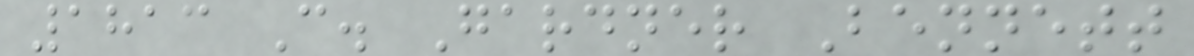1813 C. Gardner Bennett
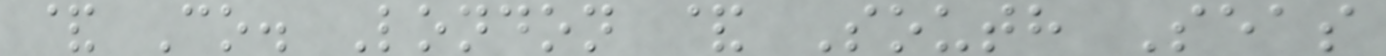& Co. London & South Seas
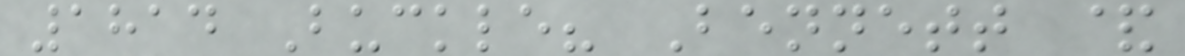1814 Buckle? Bennett &
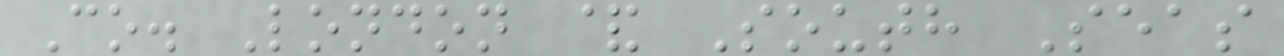Co. London & South Seas
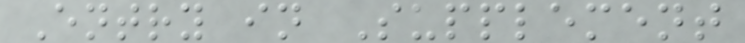Entry in Supplement
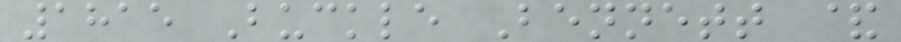1815 Buckle Bennett &
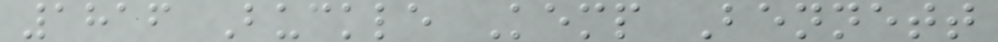1816 Buckle Kemp Bennett
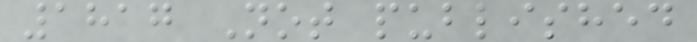1817 Not published
